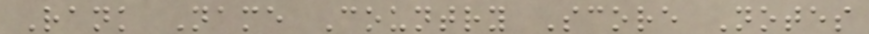Rank Name Country Score Notes
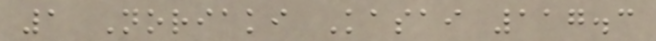1 Noriaki Kasai 117.3
